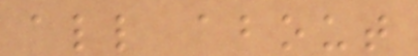all about
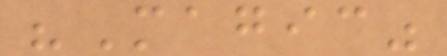"Magic"
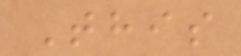This
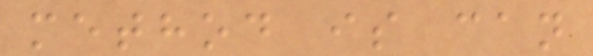method is can
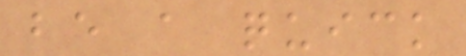be a quick
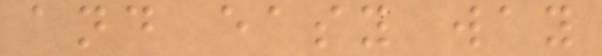and easy way
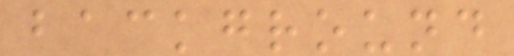background
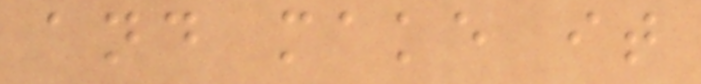and make it
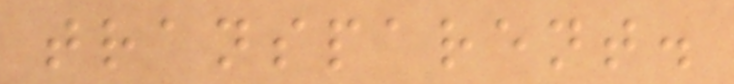transparent.
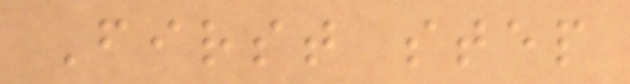First step
